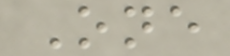One
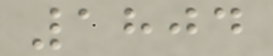1804
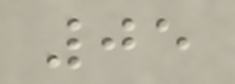05
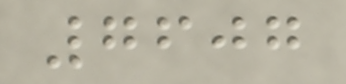7607
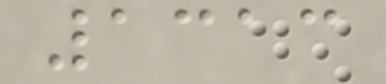1313
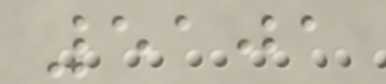5101
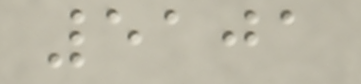5101
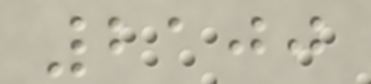2100
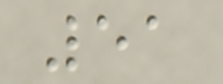51
